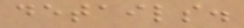details.
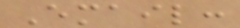Email:
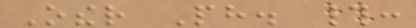Other Ph. #:
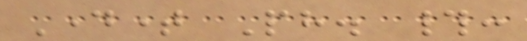Daytime Ph. #:
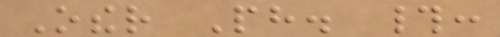Other Ph. #:
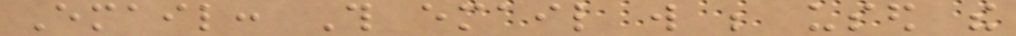Email: This email will be used the
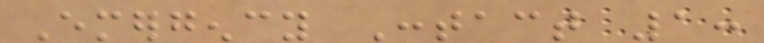Emergency Contact 1:
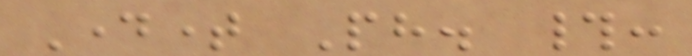Daytime Ph. #:
